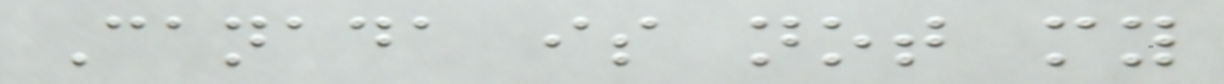Canada is not my
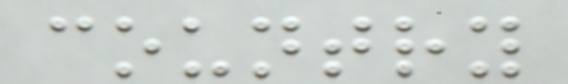country
